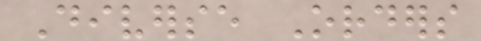Diverse Orders
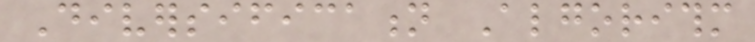Diversification Algorithm
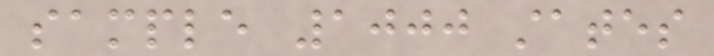sample 1000 states
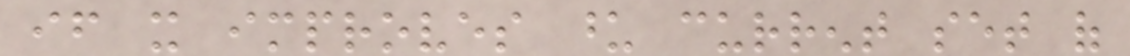if it improves upon current set of
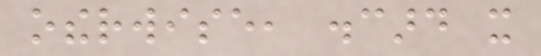otherwise, discard it
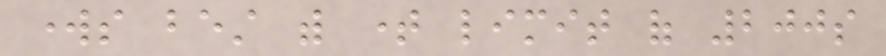works best with time limit of 200s
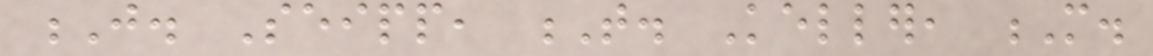J. Seipp, T. Keller, M.
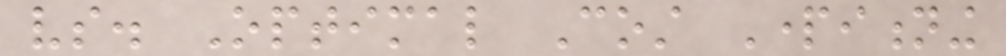vs. Optimal Cost Partitioning
